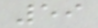59
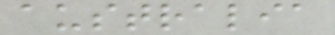australia
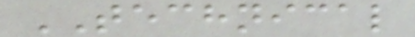TECHNICAL
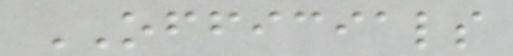OFFICIALS
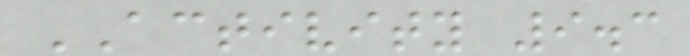ACTIVITY 9.3
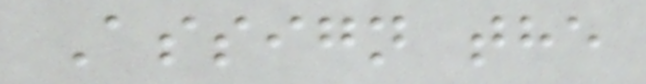Assign the
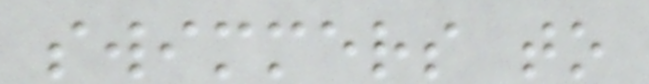swimmers to
